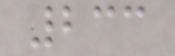233
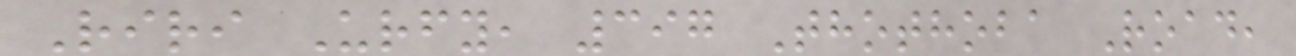Riri Urfy, 397 Thothoba Road,
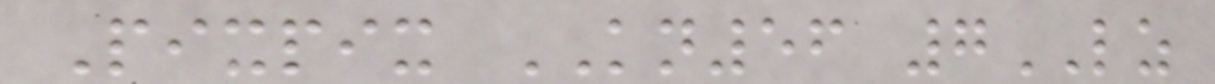Pixpix KN56 7LZ
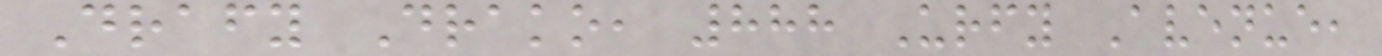Drafy Drako, 888 Urfy Avenue,
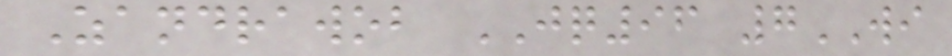Zandrawob JQ96 7WI
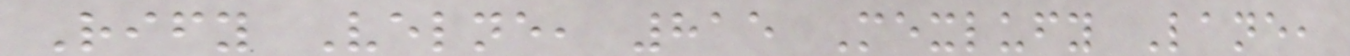Rify Velne, 815 Mexlufy Lane,
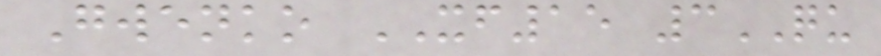Gwenko XF15 3QU
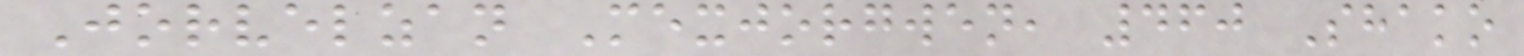Jorvelzan Mexjorgwen, 460 Shako
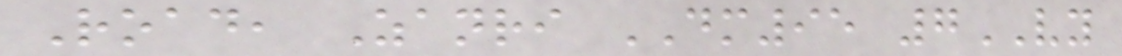Road, Zanri DM95 7VY
